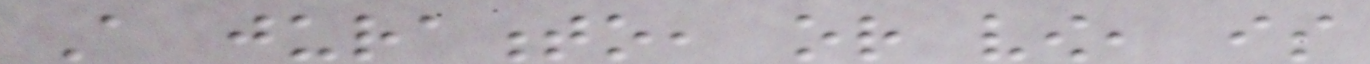A juramento, or vow, is
